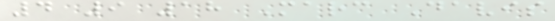4 9 18 Marc Davis
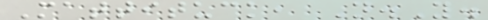Mattituck, N.Y.
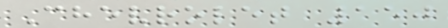Chevrolet 150
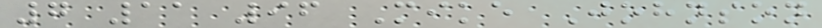7 11 96 Mike Johnson
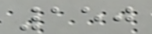150
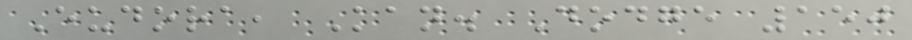Eudora, Kan. Dodge 150
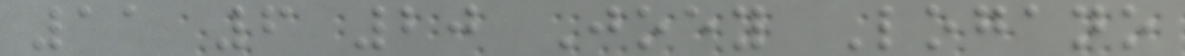11 6 20 Joey Logano
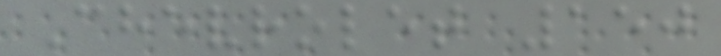Chevrolet 150
